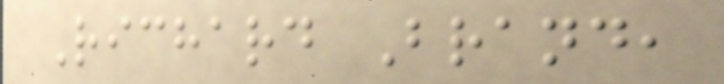Richard Brand,
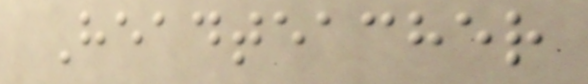Headteacher
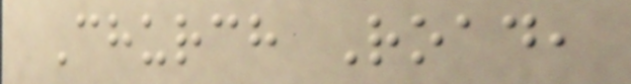Church Road,
